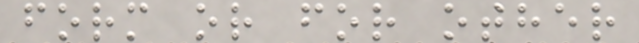form or for other
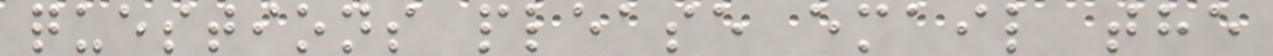questions please email the
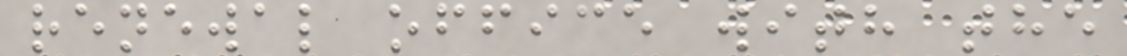renewal office with the
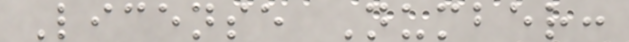License Number:
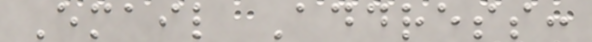Email Address:
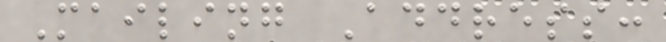Mailing Address:
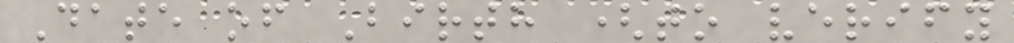Date of Birth (to verify
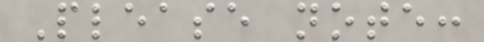Please note:
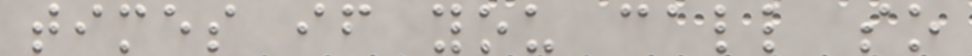times if you call so
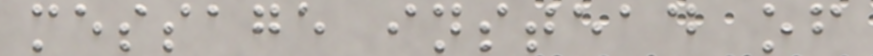message instead of
